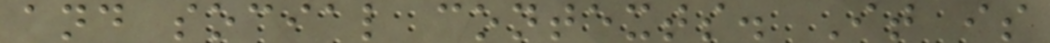and social contexts. It is
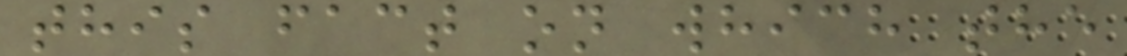this fact on which the
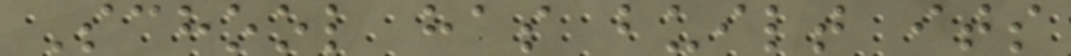School has built its
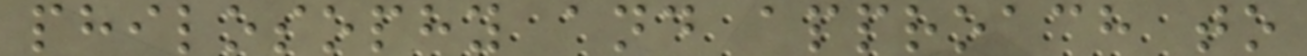philosophy and approach to
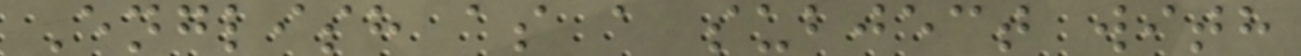English as a subject with
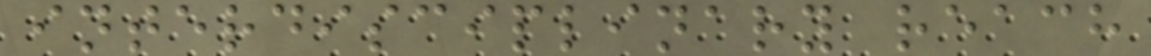interdisciplinary reach
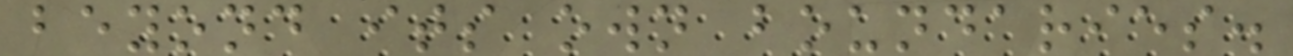beyond its own boundaries.
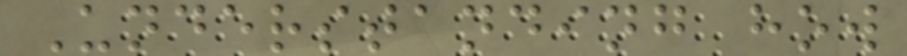Understanding how
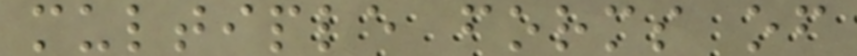multiple forms of
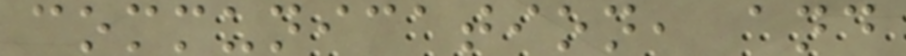communication, and
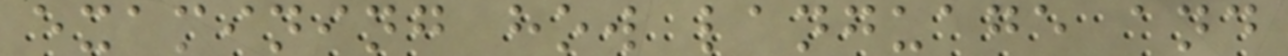examining how language and
